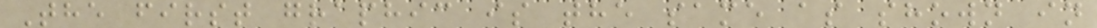The first graphic is the same as shown in
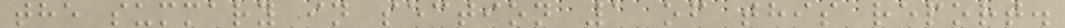the summary in section 1 of this report.
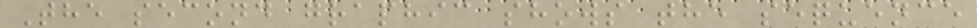The second graphic shows the sequence
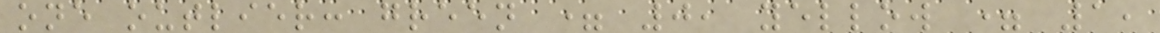one outlier: green = 0, yellow = 1,
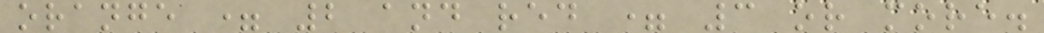orange = 2 and red = 3 or more.
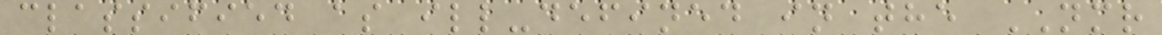classified as ill-defined in the NMR
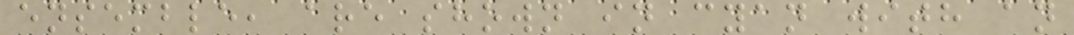ensemble, are shown in cyan with an
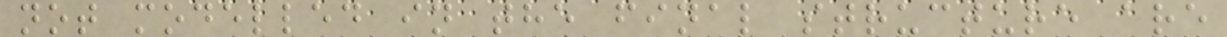not modelled in the final structure are
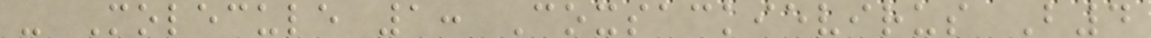- Molecule 1: Coxsackievirus B4
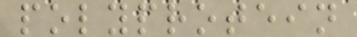polyprotein
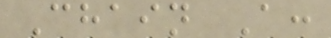Chain A:
